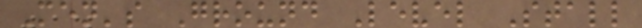Men's Ground Level Stall
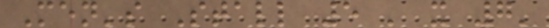Men's Stall 5 ' x 7'
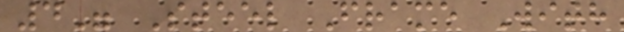4" Steel Frame With
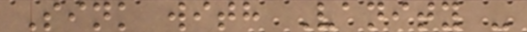Sink with Vanity -
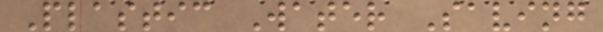Plastic Water Saving
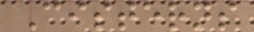Cisterns
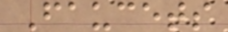Faucets
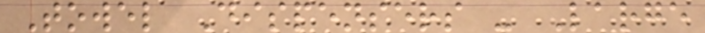Towel Dispensers - Large
